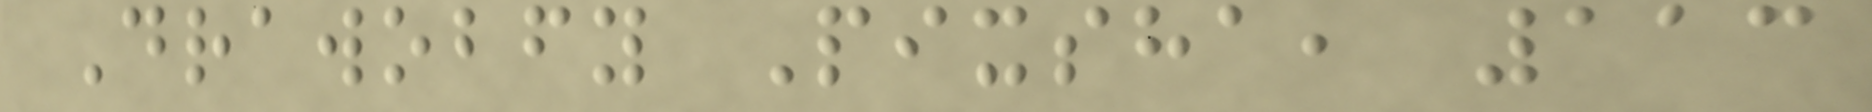Drawobfy Pixsha, 113
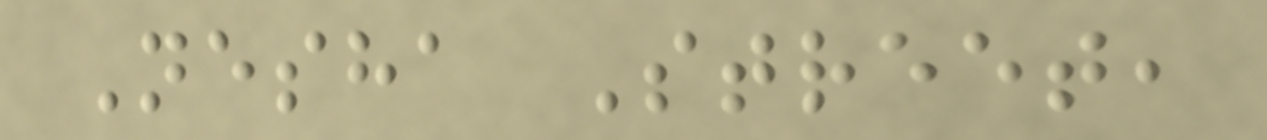Nesha Street,
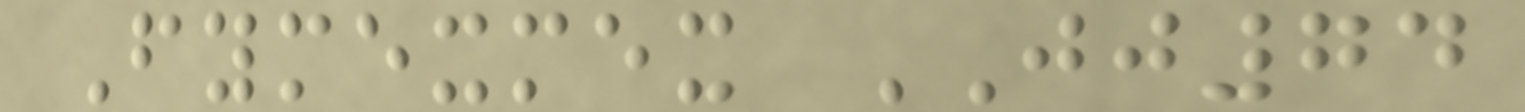Fymexmex JJ74
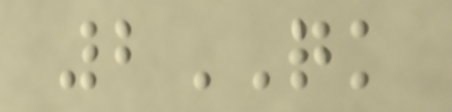2QK
